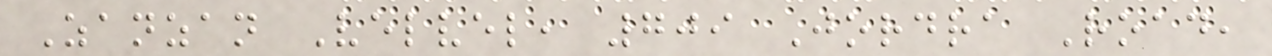Zanzan Velvel, 709 Jordra Road,
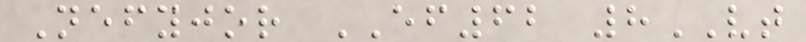Nefyjor EF62 8VT
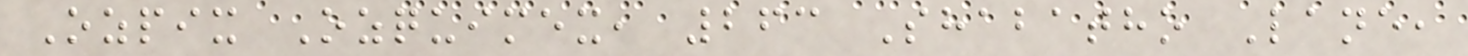Ozpix Ozquimex, 263 Shabatho Lane,
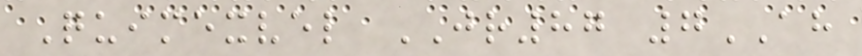Quimexvel JR87 7AH
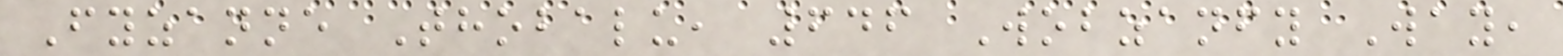Fyzanne Thobalu, 646 Wobzanfy Way,
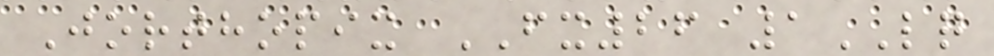Jorthopix FX26 1LQ
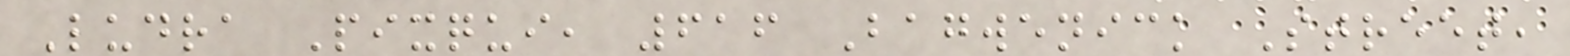Ludra Pixqui, 616 Bagwenick Street,
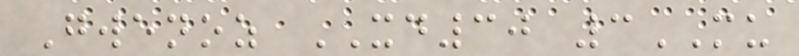Gwenoz XD30 3MU
